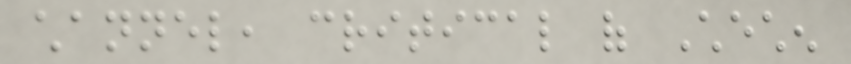channel, critical of Chechen
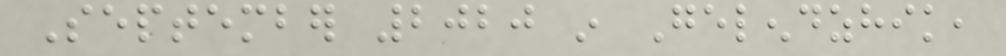September 2020 in Gelendzhik,
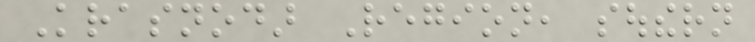Krasnodar Region, southern
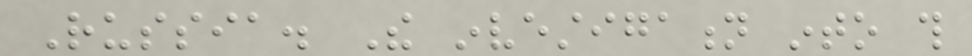Russia. The investigation into this
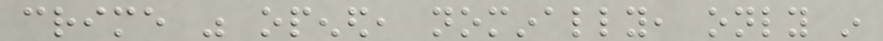crime was opened, nominally, only in
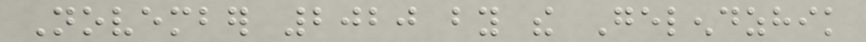November 2020 by the Gelendzhik
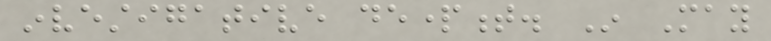investigative department. In May
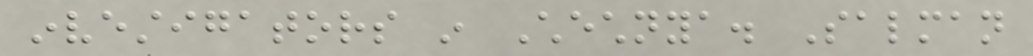investigators in Chechnya. Salman
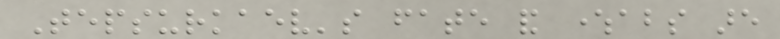Tepsurkaev's fate and whereabouts are
